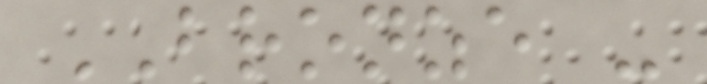BRONZE -
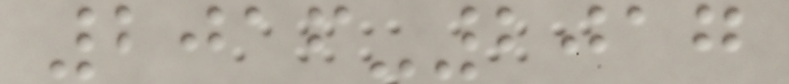2016-2017
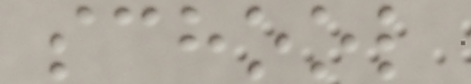school
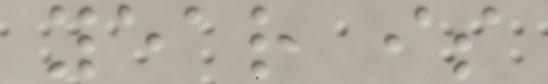year is
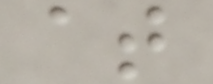at
